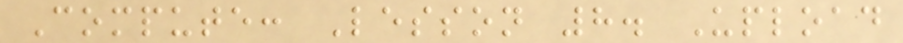Compute: Lesson 8. Upload
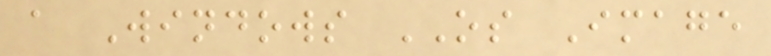a Windows OS Image
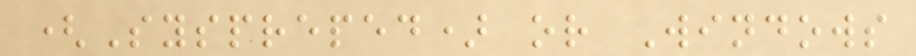(Syspreped) or Windows
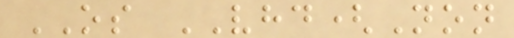OS VHD(Non
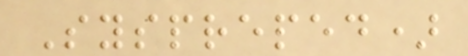Syspreped)
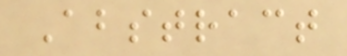Abstract
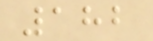182
